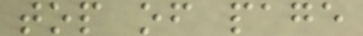top of page
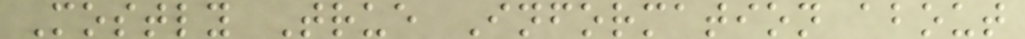Mostly True Information about
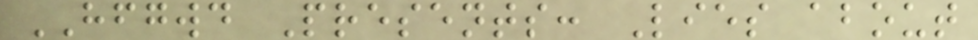HFGWD Presents: Lies about
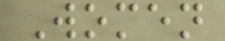Women
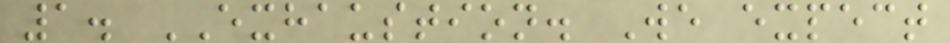1. EXHAUSTION. We expect
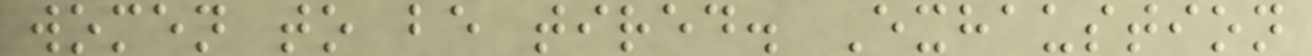women to be tired. Exhaustion
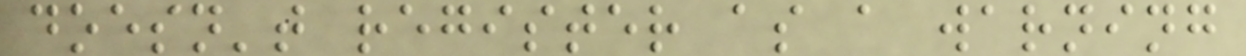doesn't register as a warning
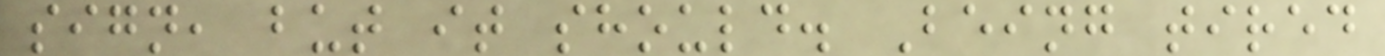sign, but it should. Being tired
